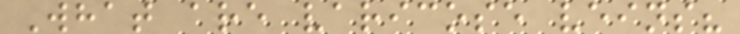What are varicose veins?
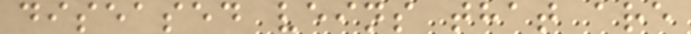diseased veins that are
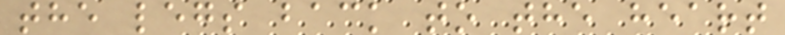the legs back to the heart
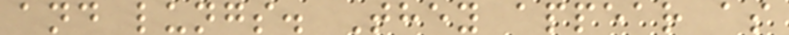and lungs. They appear as
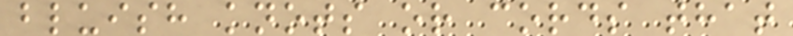bluish knots or cords that
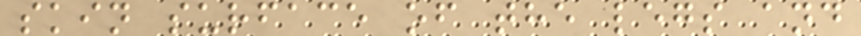skin surface of the legs and
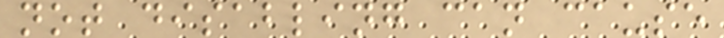not disabling can cause
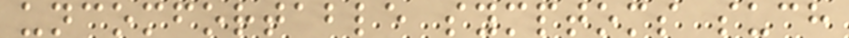uncomfortable symptoms such
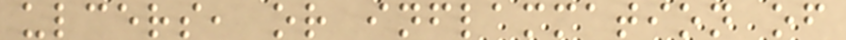ulcers, or inflammation of
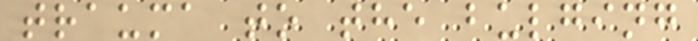trauma to the bulging
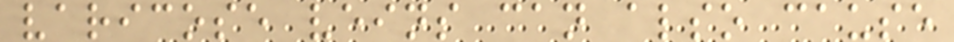varicose veins can also cause
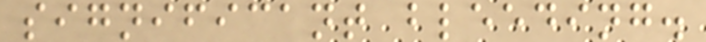significant bleeding.
